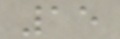15
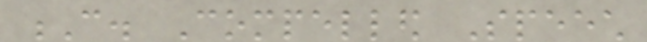C. Compelled Speech
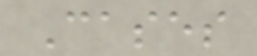Cases
